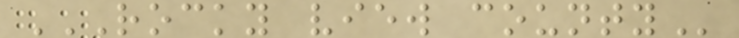ROCKY VIEW COUNTY
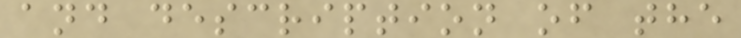and description of the
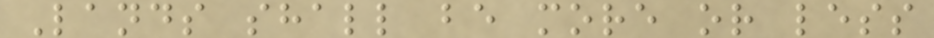Lands shall be more or less
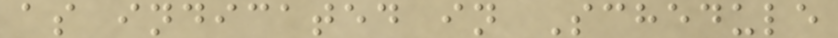as indicated in Schedule
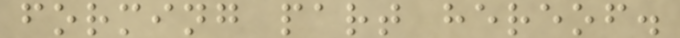forming part hereof.
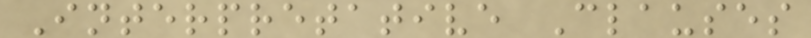Interpretative Clauses
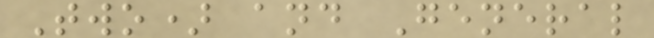Two) and General
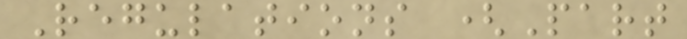Regulations (Part
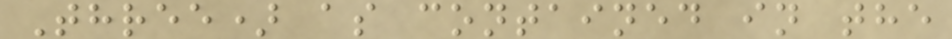Three) as contained in the
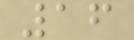16
